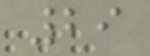29
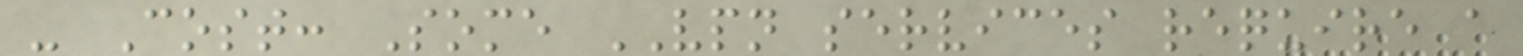- Cost: Some VPN services require a
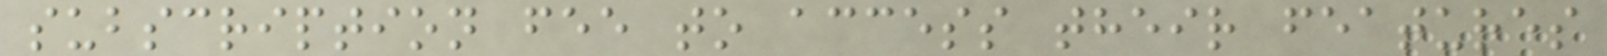subscription fee to access their features
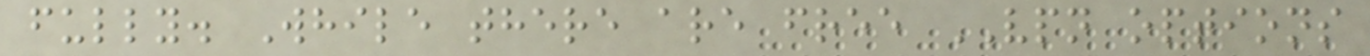fully. While there are free VPN options
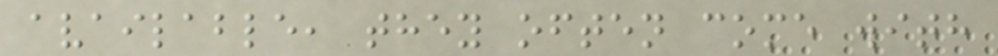available, they often come with
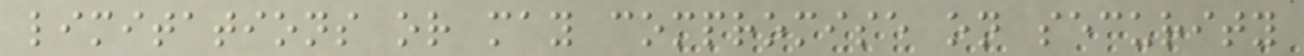limitations or may compromise on security
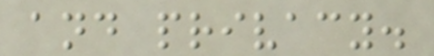and privacy.
